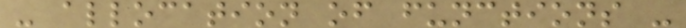- allocation of functions -
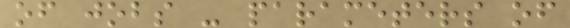of jobs - parameters of
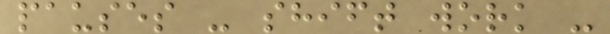pauses - shift work -
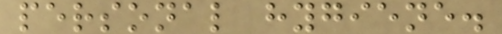personal hygiene.
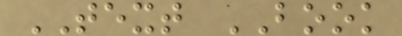TEXT BOOK
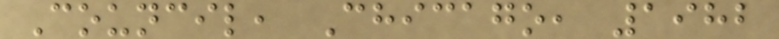Council, Chicago, 1982
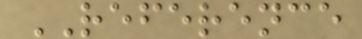REFERENCE
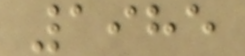1985
